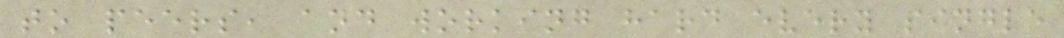to peers, and working hard every single
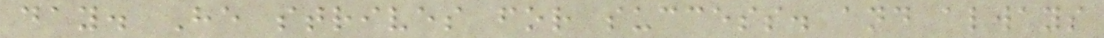day. He strives for success. and always
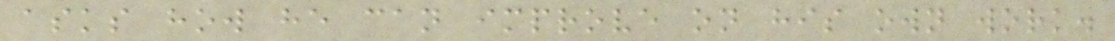asks how he can improve on his own work.
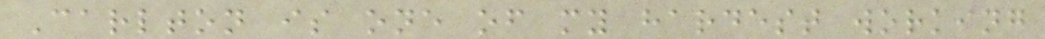Carlton is one of my hardest working
